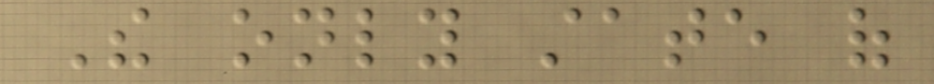The only state of
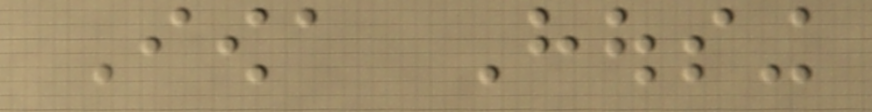Iowa Housing
